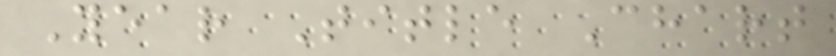Year Title Chart
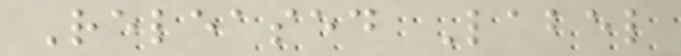Released Label
